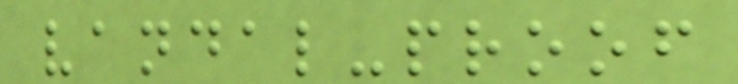vandal-proof
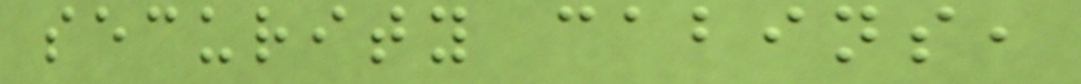security cabins,
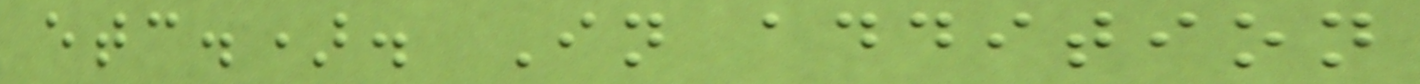etc.). In addition
